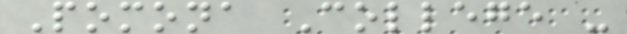Pomona College -
